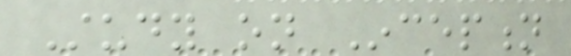Study on Inception
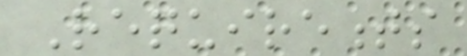Requirements
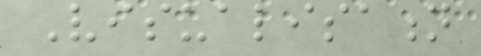Visualisation
